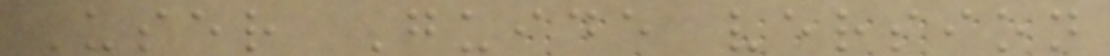User Guide version
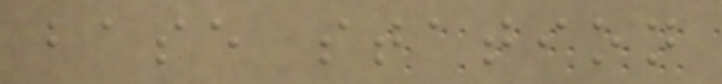base station
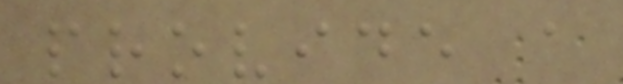provide a
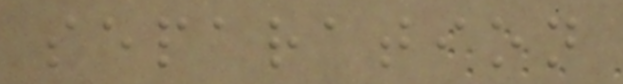separation
